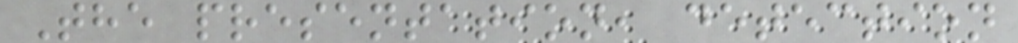The presentation, detection
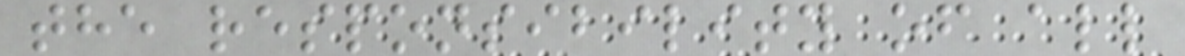the responsibility of all
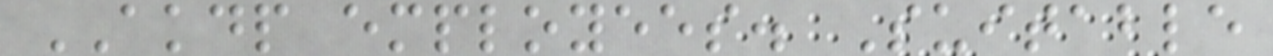AKDP employees. Suitable
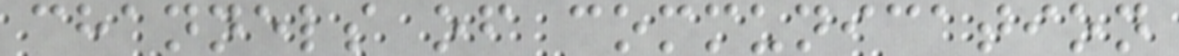channels of communication
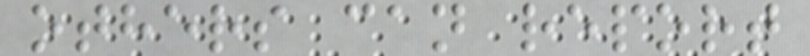others can report
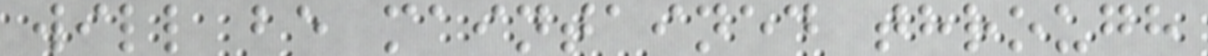will be maintained through
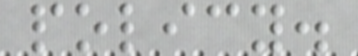policy.
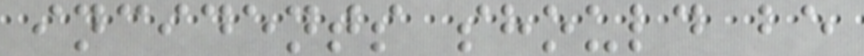incidents should be
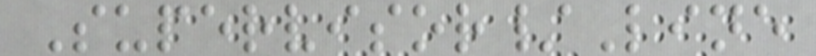Supervisor/Line
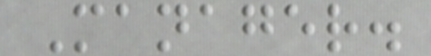Manager.
